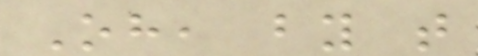Oh, by that
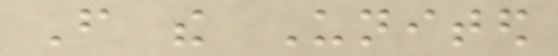From the United
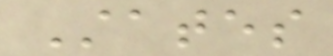States
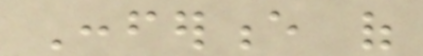Conference of
